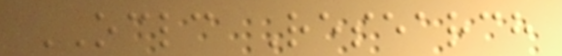OCLC Research
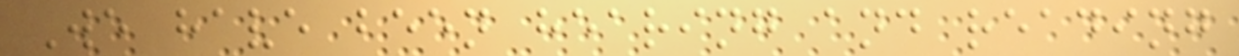We have been hearing and reading
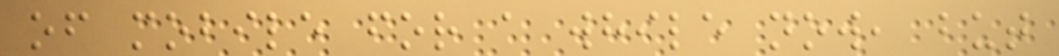of mobile for a while now, but
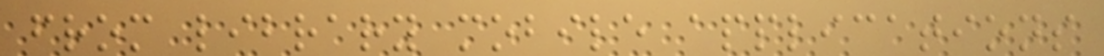from library mobile applications
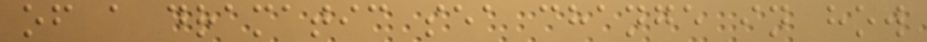of a dramatic sea change in how
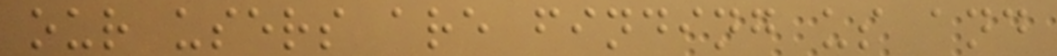our users are finding us and
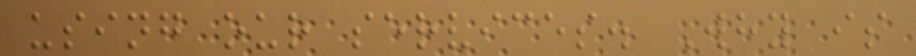using our services. Why is
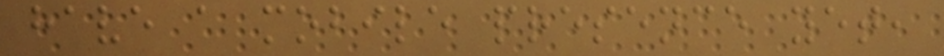have a mobile presence yet,
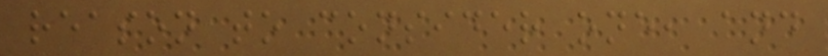reason to consider one, and
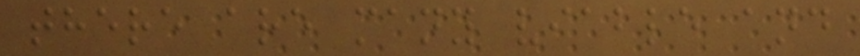there are many viable and
